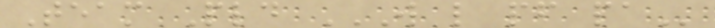Team Pld W L PF PA
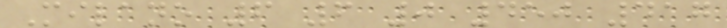Milano 6 6 0 450 417
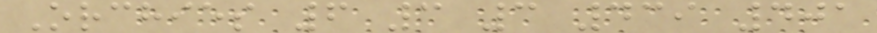Orchies 6 3 3 439 401
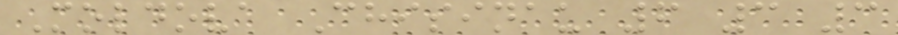Moldova Chisinau 6 3 3
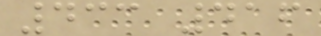433 416
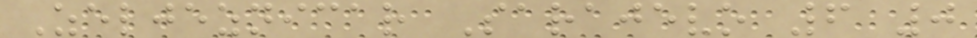Zeljeznicar Sarajevo 6 0
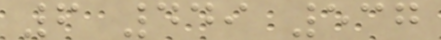6 449 537
